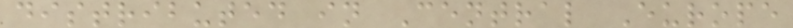distributed in Central Europe
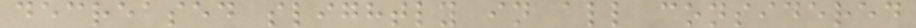decreased slightly in all considered
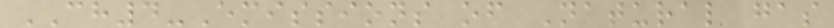CH4-Emissions of Natural gas
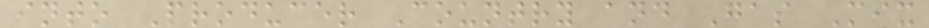into Producer Country and Gas Mix
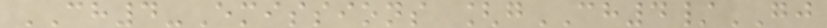CH4-Emissions [gCH4/GJ
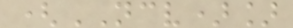(NCV)]
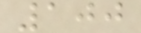100
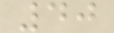40
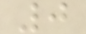0
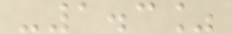-1.3%
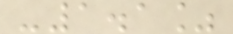-1.1%
